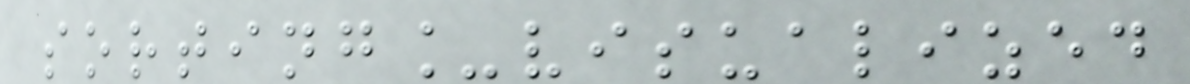sorting_visualized
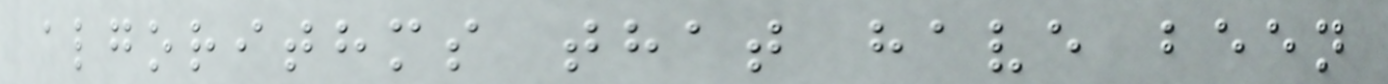algorithms that have been
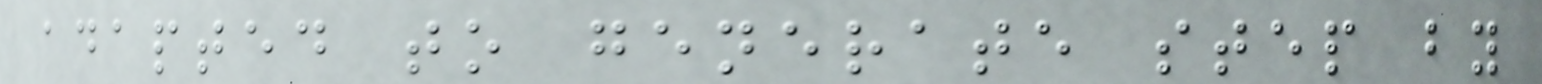adapted to generate step by
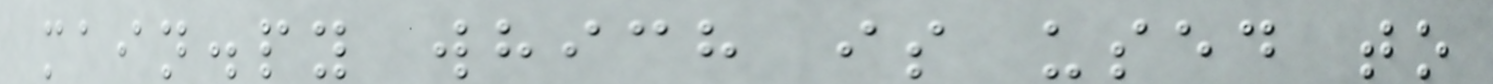main.py which is used to
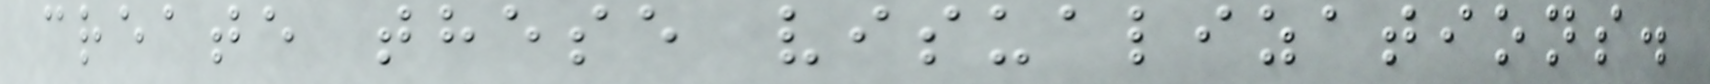create these visualizations.
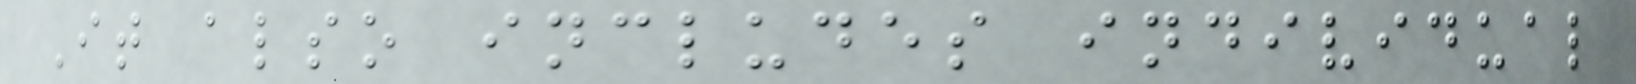It also includes individual
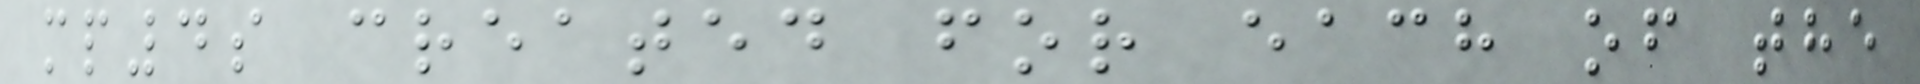mp4s created for each of the
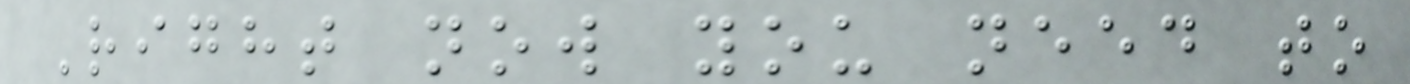Right now you need to
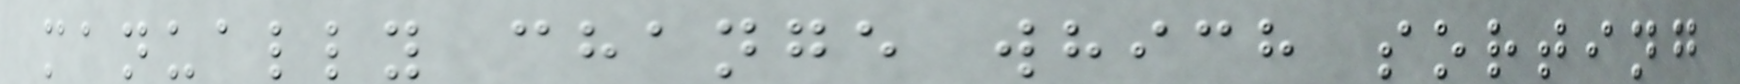manually change which sorting
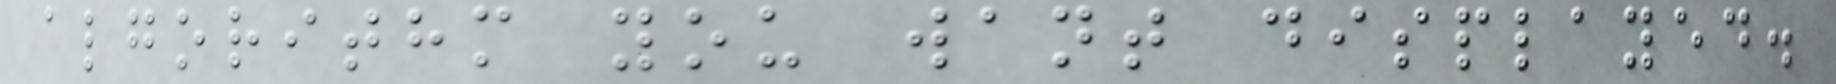algorithm you want displayed.
